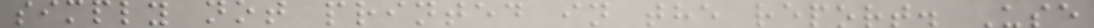simply not printed in the report. Use
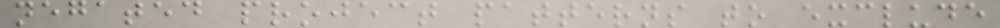negated project patterns to exclude
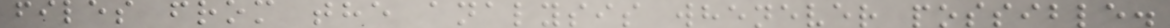files from the analysis whenever possible.
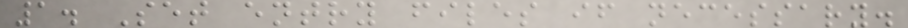1. Set entry files if necessary.
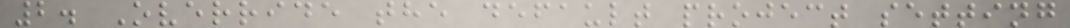2. Override the default project setting
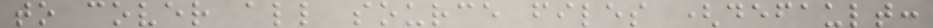to cover all source files (default:
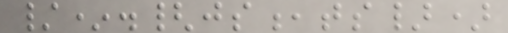/*.{js,ts})
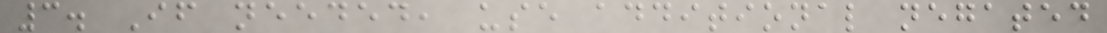3. If needed, use additional negated
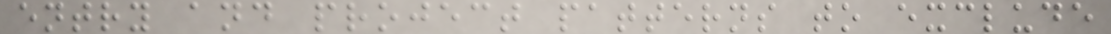entry and project patterns to exclude
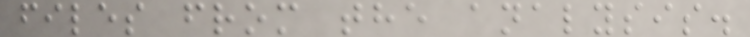files from the analysis.
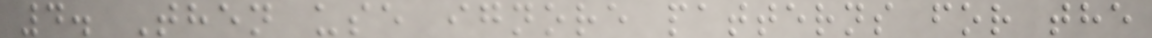4. Then use ignore patterns for the
